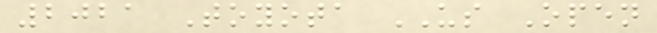2021 Toyota US Open
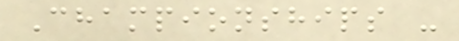Championships -
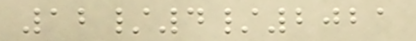12/4/2021
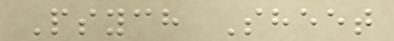Psych Sheet
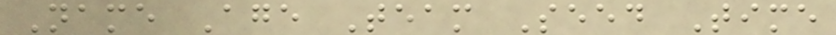Name Age Team Seed Time
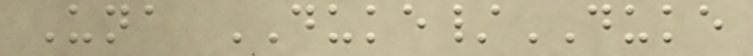Una DUKE/DUKE
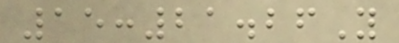15:21.26Y
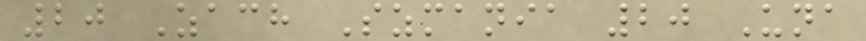20 Zach Szmania 20 Una
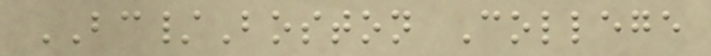BC/Boston College
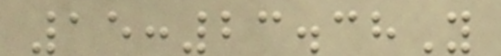15:23.38Y
